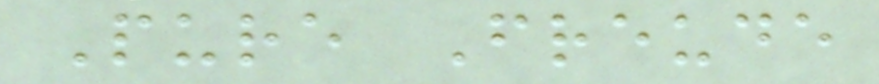Pure Freude
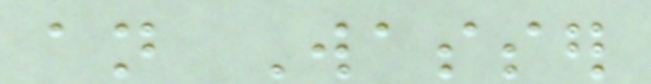an Wasser
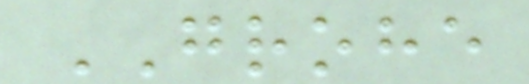GROHE
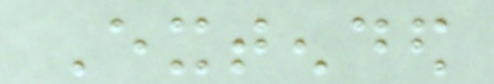Extended
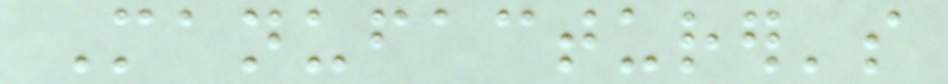Manufacturer's
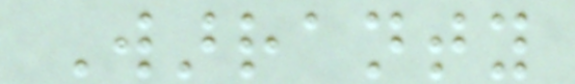Warranty
